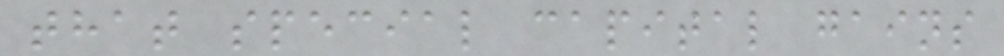that special capital gains
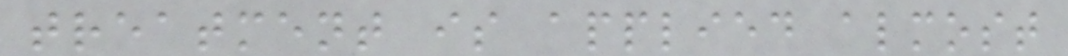treatment is applied almost
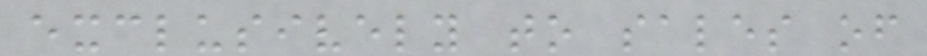exclusively to sales of
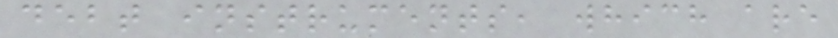debt instruments, which are
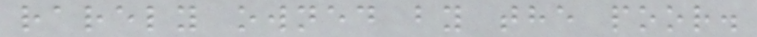rarely owned by the poor.
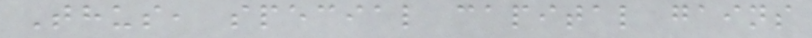Thus, special capital gains
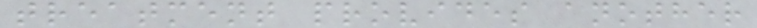treatment provides another
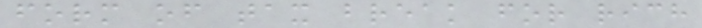form of tax break for rich
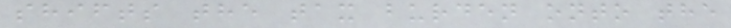shifts the tax burden onto the
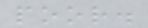poor.
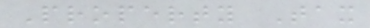Property Tax
